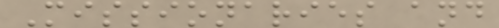Missionaries and
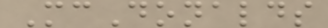McDonalds
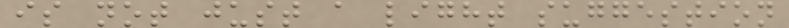is not just a light suggestion
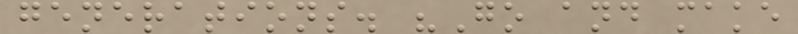generations. "Go and make
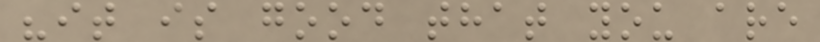"it is good that you are
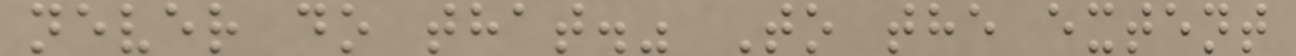never do that." To the extent
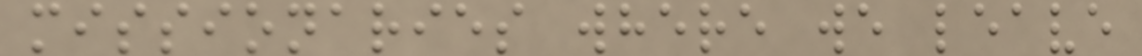missionaries where we leave
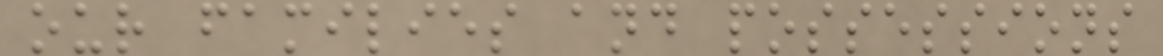our families and possessions
